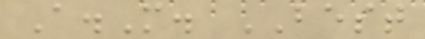A.M. BEST
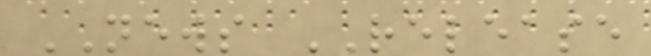NEWS RELEASE
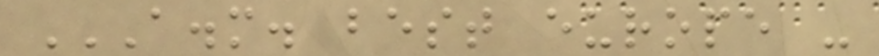A.M. BEST EUROPE -
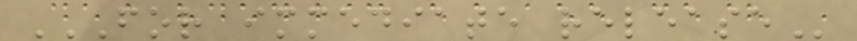FOR IMMEDIATE RELEASE
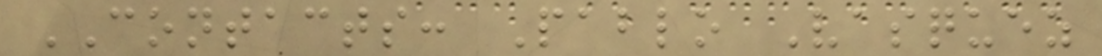CONTACTS: Pablo Vasquez
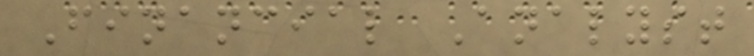Financial Analyst
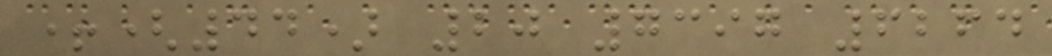+(44) 20 7397 6264
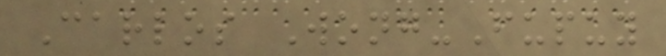Carlos Wong-Fupuy
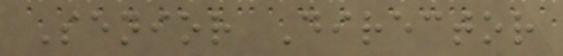Senior Director
